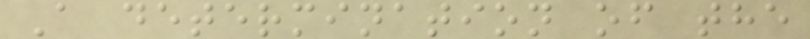A determination of the
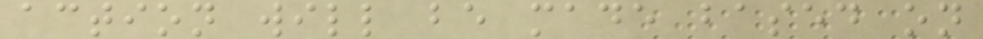action will be made based on
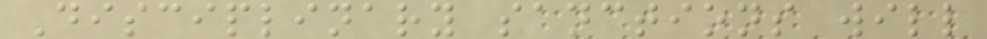Disciplinary sanctions will
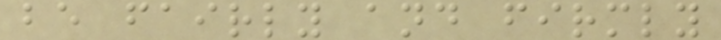be fairly and firmly
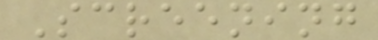Screening
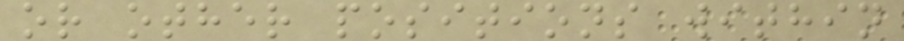or other positions within
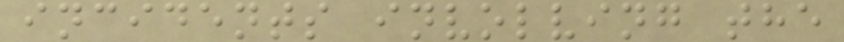incidents involving the
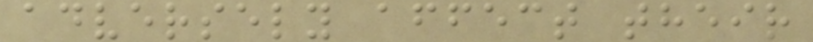adversely affect their
